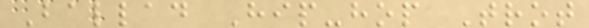Ballad Hip-hop Trot
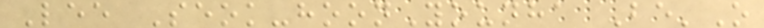Lee Seok-hoonYounha Be'O
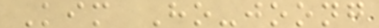Kim Ho-joong
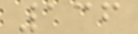136
